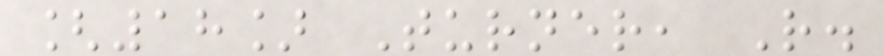[18] Turner, R.
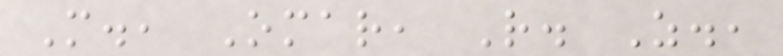M., Omar, R. Z.,
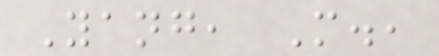Yang, M.,
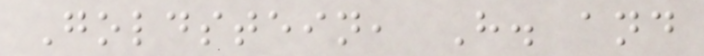Goldstein, H. and
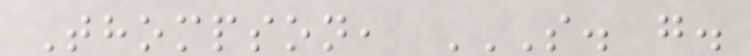Thompson, S. G.
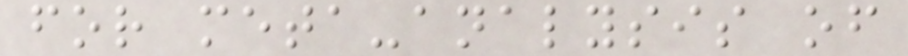for meta-analysis of
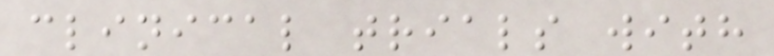clinical trials with
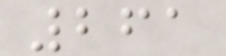261
